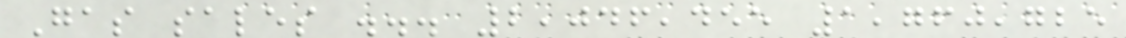Gas sales ... 2,046,455 1,760,725
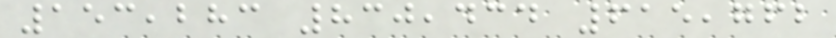153,283 830,434 615,762
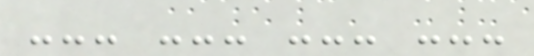--- --- --- ---
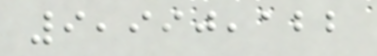9,990,122
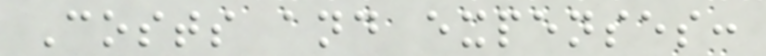Costs and expenses:
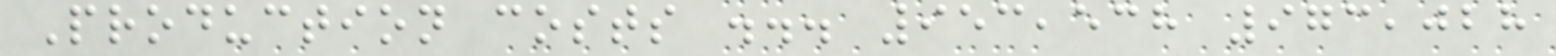Production costs ... 953,538 973,028
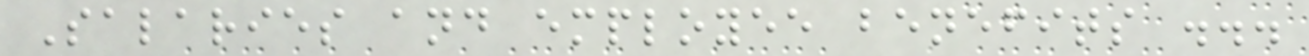Salaries and employee benefits ...
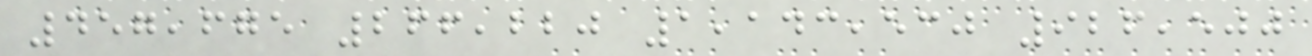457,675 266,220 1,143,530 926,500
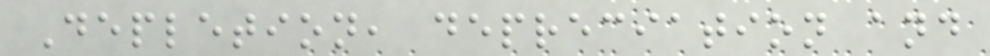Depletion, depreciation and
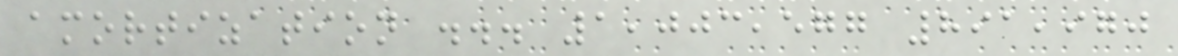amortization ... 1,003,577 891,970
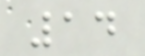14
